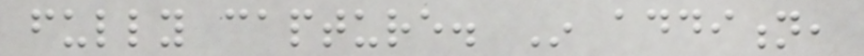fully capture. In addition,
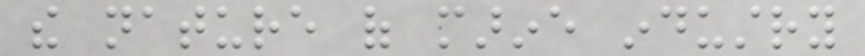the nature of marine industry
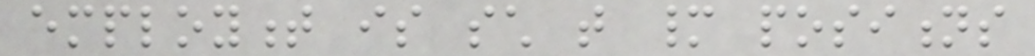employment is such that many positions
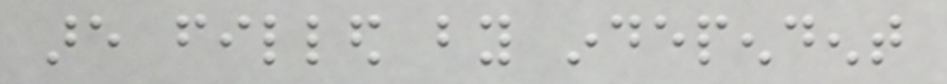are filled by independent
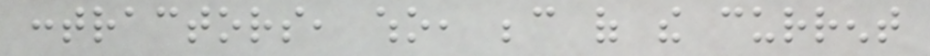contractors, who, because of the current
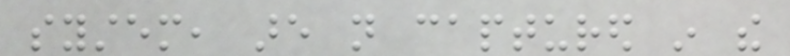system, are not captured in the
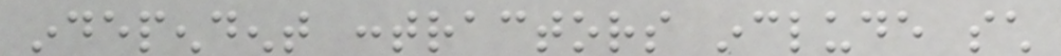independent contractors include such
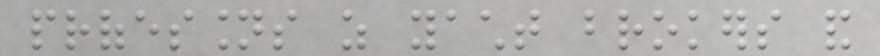professions as yacht brokers and
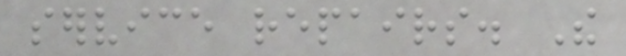service repairs. The
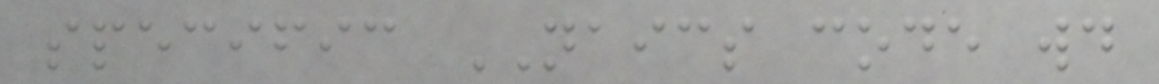specific NAICS code would
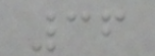36
